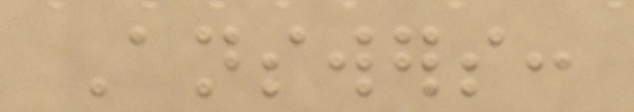Answers:
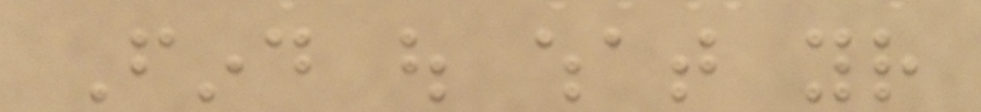Find out what your
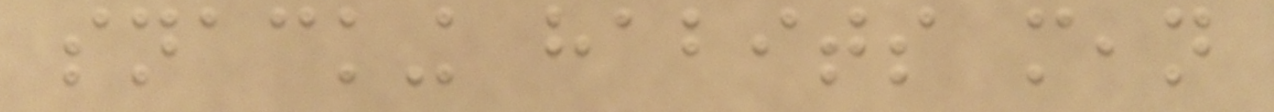snacking habits mean
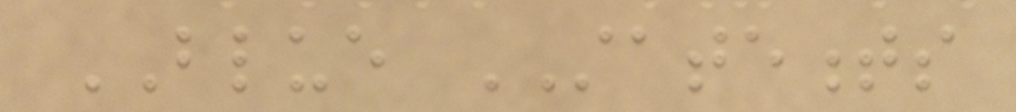BLUE STATEMENTS
